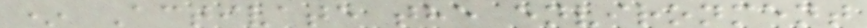* Activate the environment
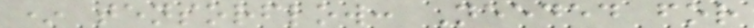* tensorflow: Needed for
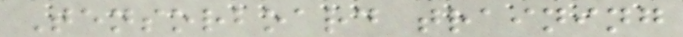Tensorboard training
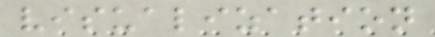visualization
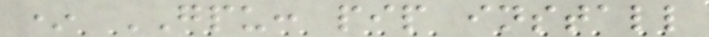* GPU: pip install
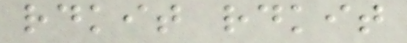rdkit rdkit
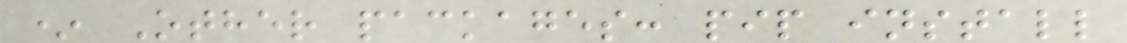* Other packages: pip install
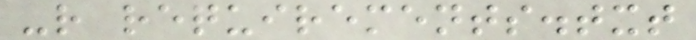-r requirements.txt
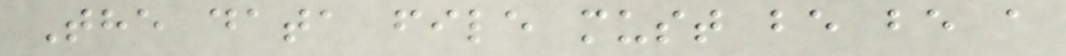The data file must be be a
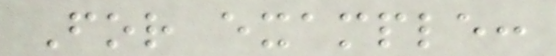For example:
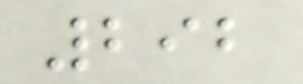292
